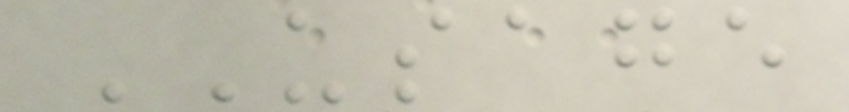USAGE
